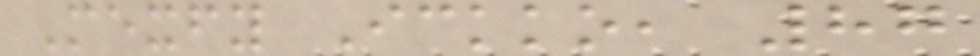Mexfy Ickko, 87
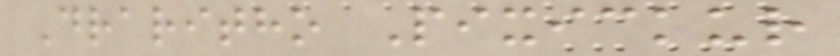Draritho Pixickur
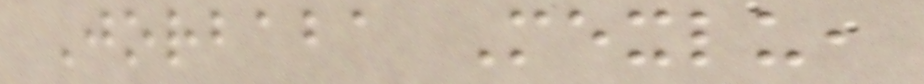Jorbaba Mexlu,
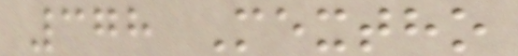378 Mextho
